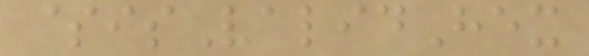$isValidHex
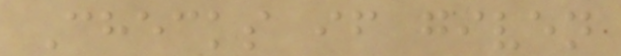Checks if given
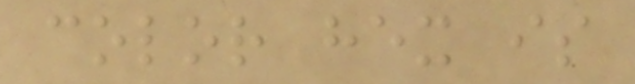color hex is
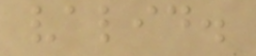valid.
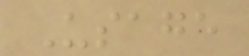Usage
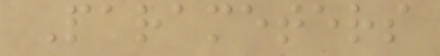Parameters
